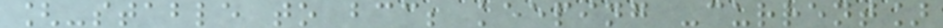[-stable to bcc; keeping -current]
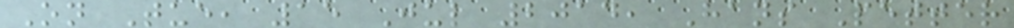On Tue, 15 Jul 2014, Hans Petter
